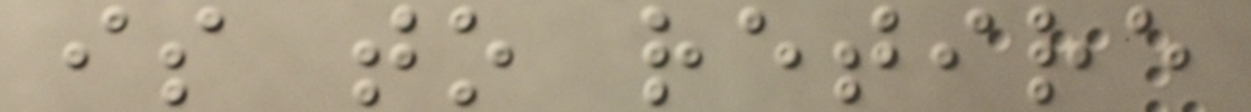is to retire
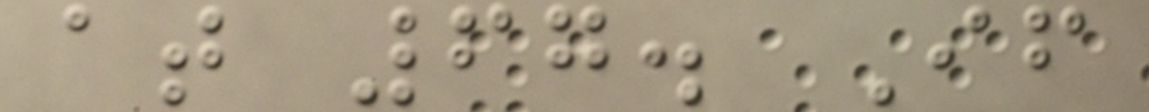at 67. If
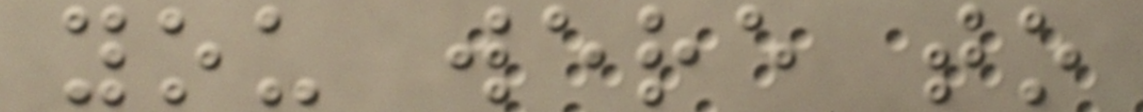you were to
